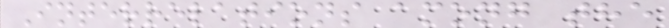Interrelations among the
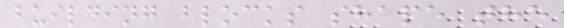building blocks shape the
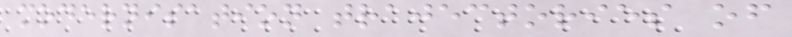modernisation trajectories of
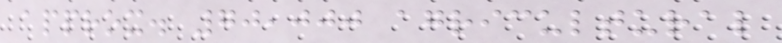approx. 70,000 agricultural
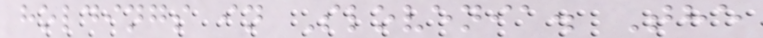holdings in Slovenia. The
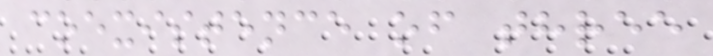coexistence of three
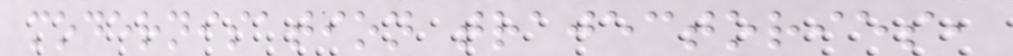modernisation trajectories,
